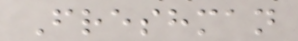Freshman
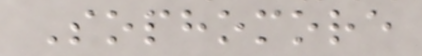Sophomore
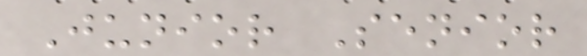Junior Senior
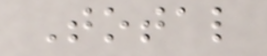Total
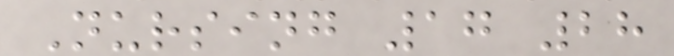Nursing 17 28
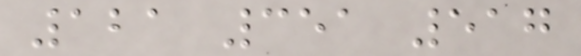121 351 517
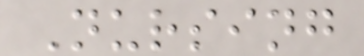Nursing
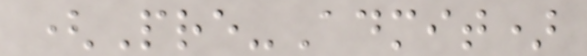(Pre-Admit)
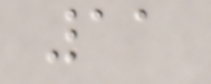11
